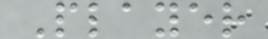Player
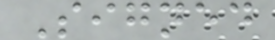Signed
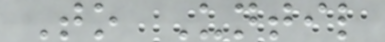To Until
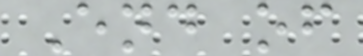End of
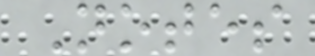Notes
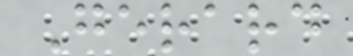Gerard
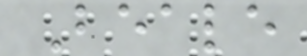Beale
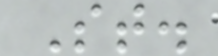St.
